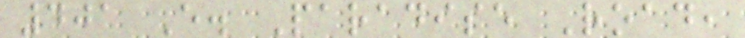401 E. Paradise Road,
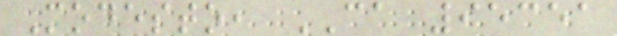Modesto, CA 95351
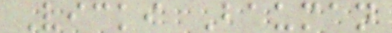Vicki Bauman
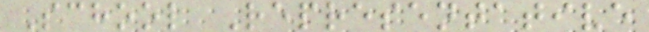School Representative
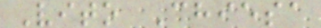Vito Chiesa
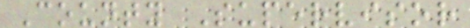County Supervisor
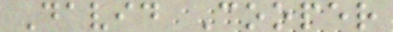David Cooper
